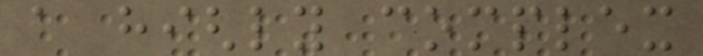a highly complex
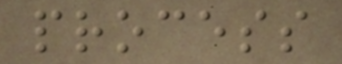process
